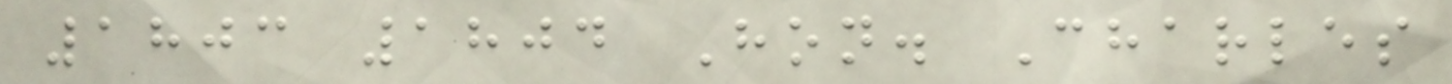1803 1804 Hon. Charles
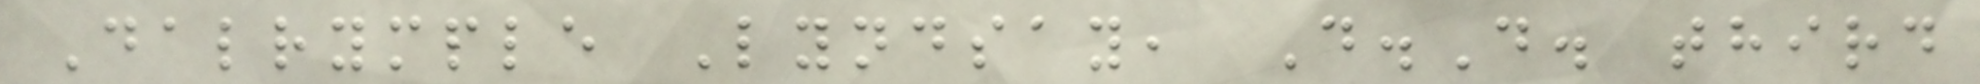Dalrymple Lyndsay, D.D. third
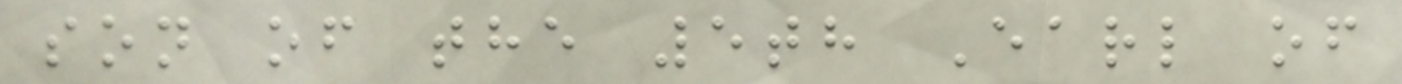son of the 5th Earl of
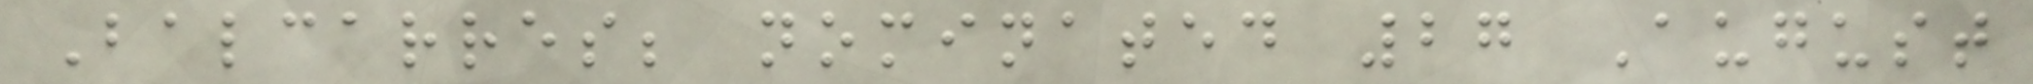Balcarres; nominated 27 August
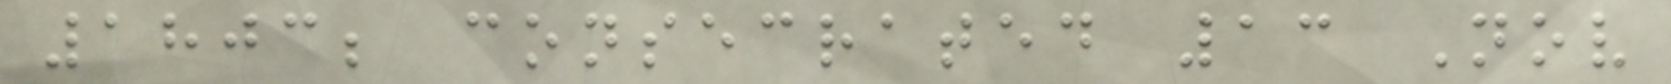1803; consecrated 13 Nov
